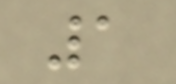1
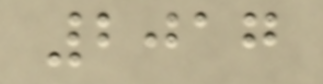2017
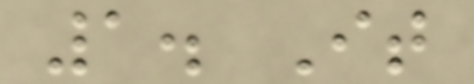1. It
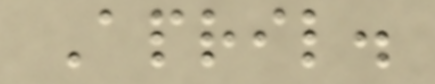April.
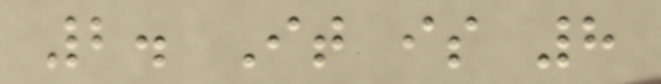2. It is 8
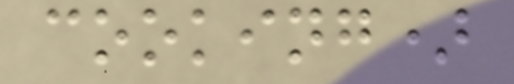cooking)
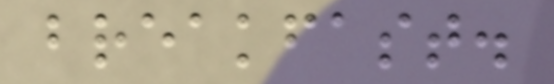breakfast.
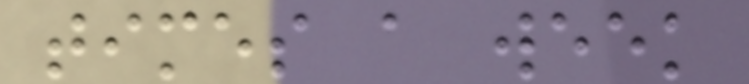times a week
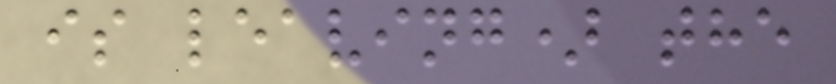is leaving) the
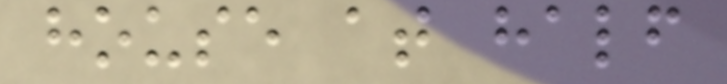house at half
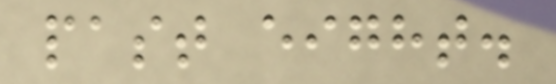past eight.
